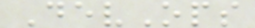DevOps
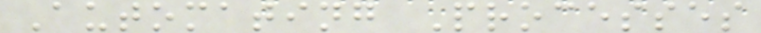Automating Processes
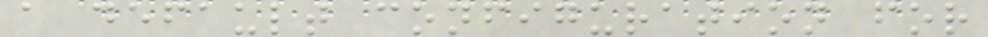a default configuration for
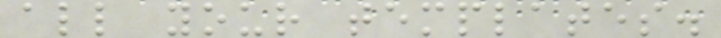all your templates.
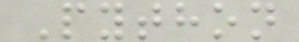Python
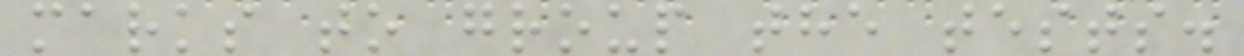marks to group the tests.
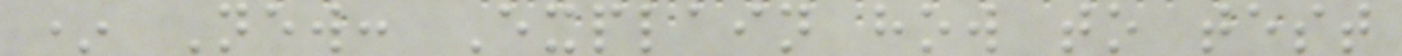* New: Explain how to test
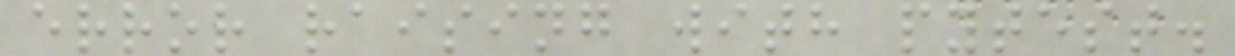error raising with pytest.
